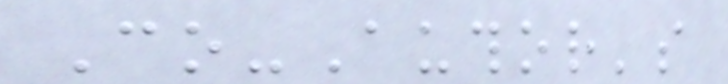Co-Author's
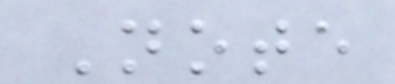Note
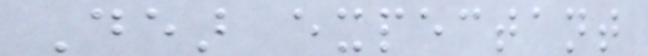Dear expectant
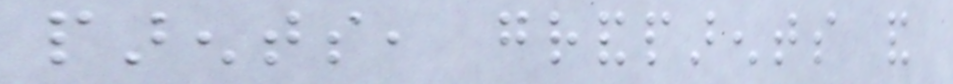parents, grandparents and
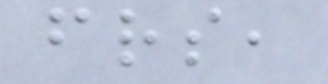friends,
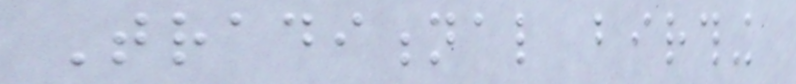Traditional birthing
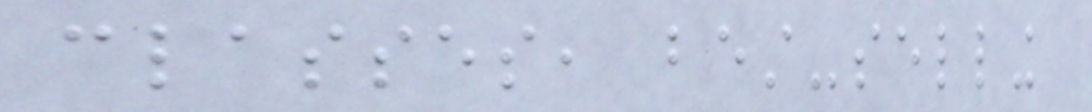classes, best-selling
